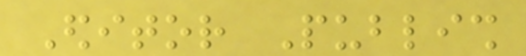Editor Publish
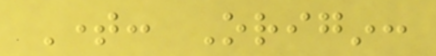Time: Origin:
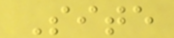Site
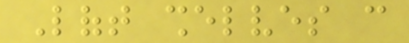Loft shelves can
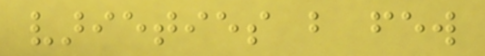varieties but few
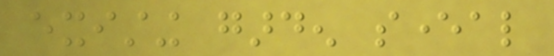existing garden several
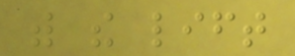with the lift
